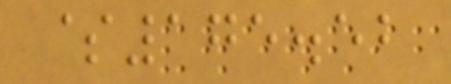$175.52
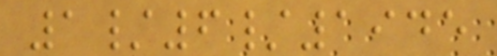1/6/1945
